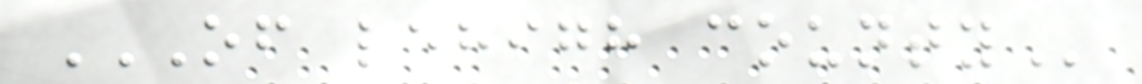OF LEHIGH COUNTY
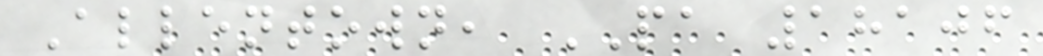Allentown, PA 18106
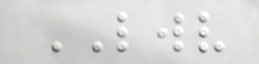LWV
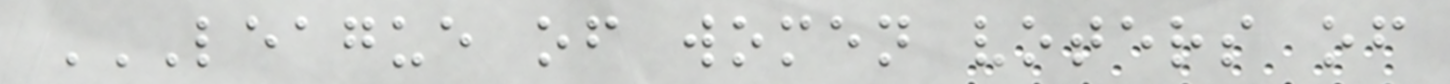LEAGUE OF WOMEN VOTERS OF
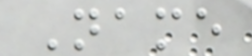Name
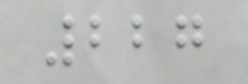227
